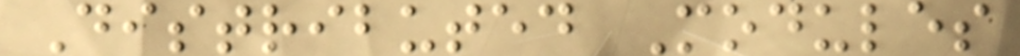Distributed Modules
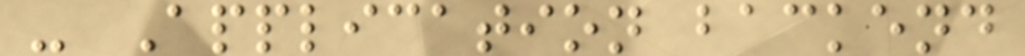- Application backend
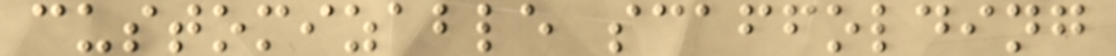customizable scaffolding
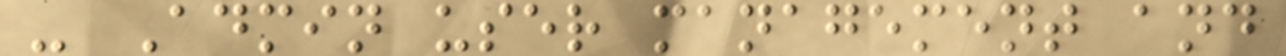- Admin user management and
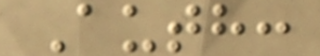Auth:
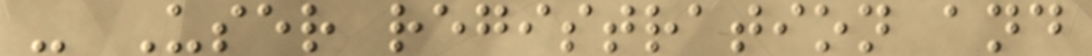- User registration and
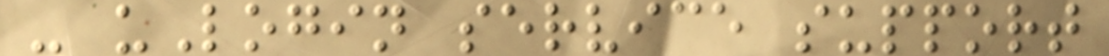- uLogin service support
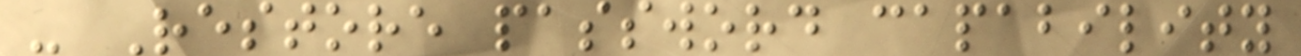- Restore password capability
